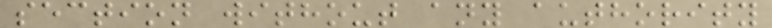section without any authority
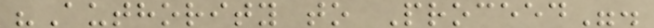"Authority to Proceed".
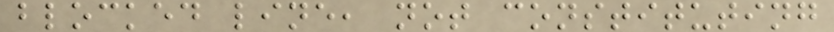blocked line, not constituting
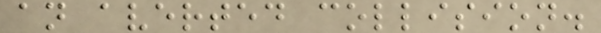an averted collision.
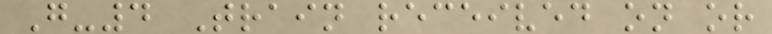G-4 Train received on or
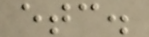etc.
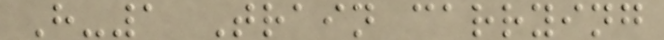H-1 Train carrying
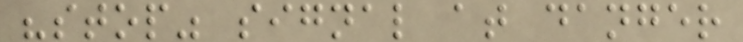"stop" signal at danger
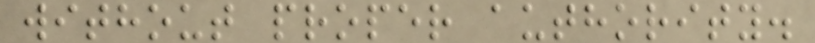without proper authority.
